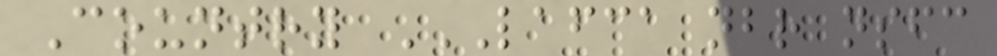Country LAFCA NBR NSFC
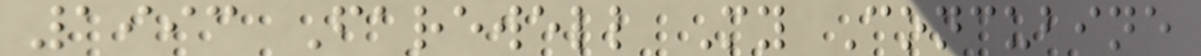1993 Farewell My Concubine
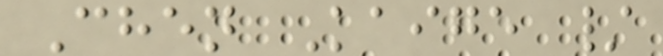Chen Kaige /
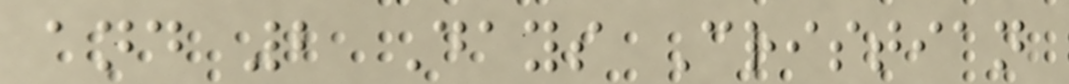and 2 Days Cristian
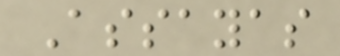Assayas
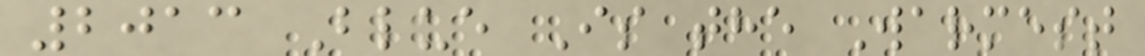2013 Blue Is the Warmest
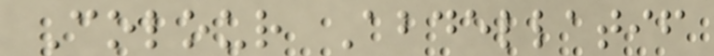Colour Abdellatif
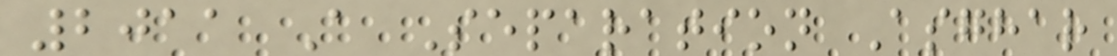2011 A Separation Asghar
